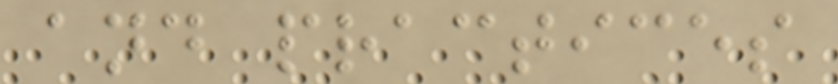and practices
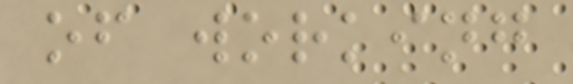of working
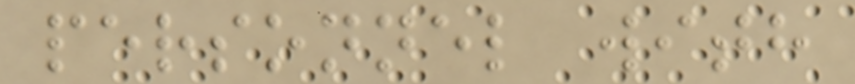personnel with
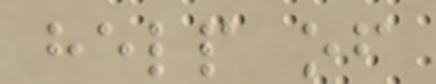help of
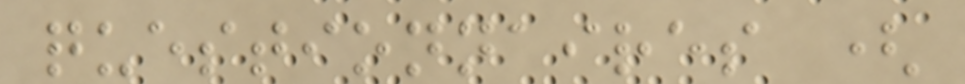questionnaires (
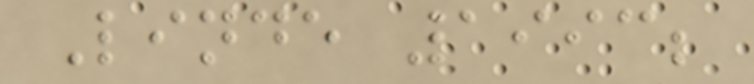Linde 1993;
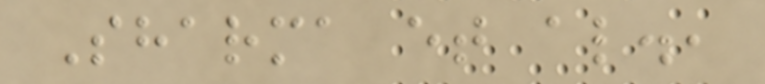Sharma et al.,
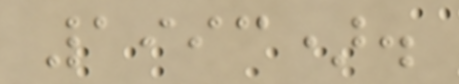1993).
